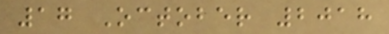17 October 2018
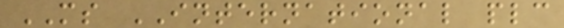MS INTERNATIONAL plc
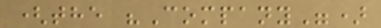(the "Company")
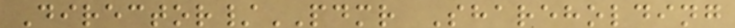Director/PDMR Shareholding
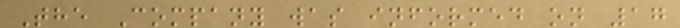The Company was informed on 17
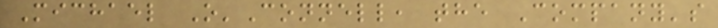Michael O'Connell, the Company's
